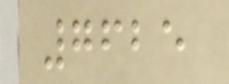7625
